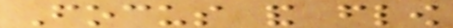Focus and flow
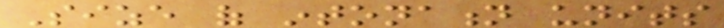Size of intonation units
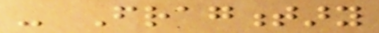- Fragmentary
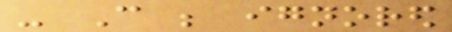- Can be ignored
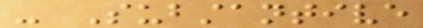- Substantive
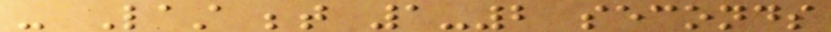- Last between 1-2 seconds
